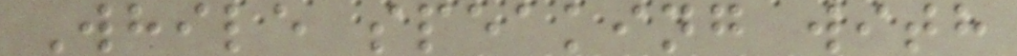While speaking with
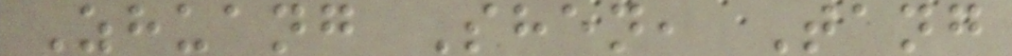Zhuang Shen, Tang
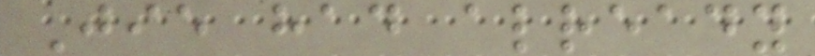Jie had already
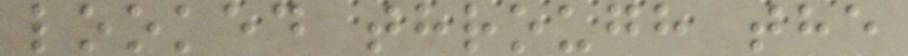looked through the
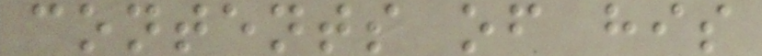contents of his
